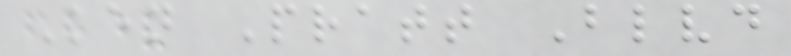Ken Pratt Blvd
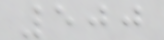500
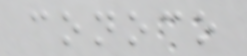conoco
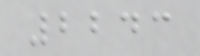2243
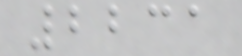2231
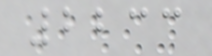2233
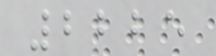2225
